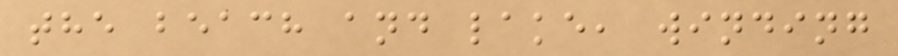the beach and lake, winding
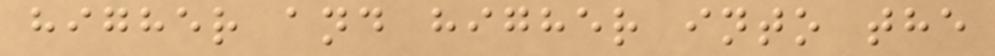higher and higher into the
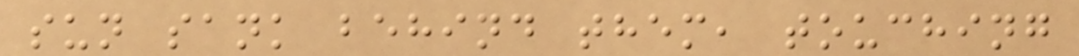sun sank behind them, touching
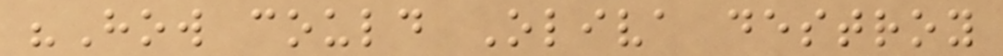"How could Oliva destroy
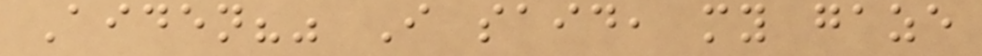Aiden?" I said, my gaze
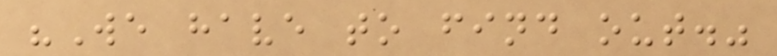"We have to find out."
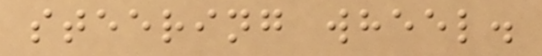steering wheel.
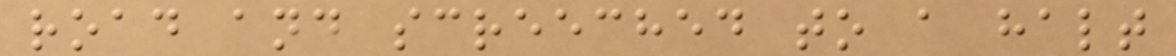road and screeched to a halt
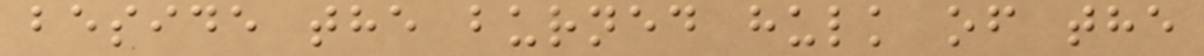beside the burned hulk of the
